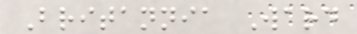Britannia Ward
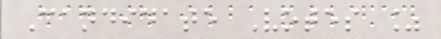Candidate Votes %
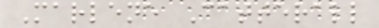Marlene Catterall
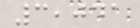3,041
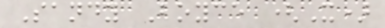Sandy Boyce (X)
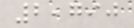2,790
